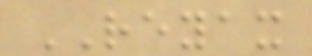REYAX
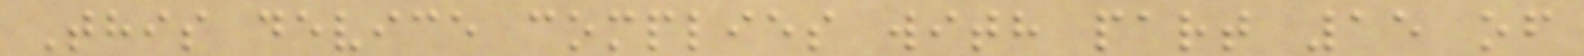This device complies with part 15 of
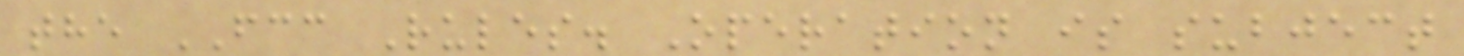the FCC Rules. Operation is subject
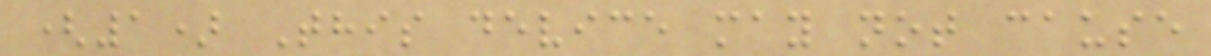(1) This device may not cause
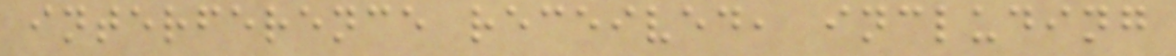interference received, including
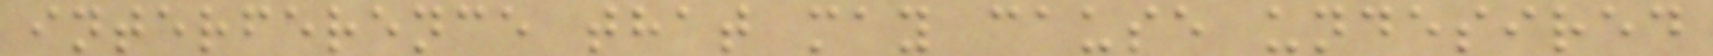interference that may cause undesired
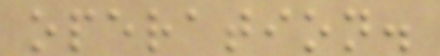operation.
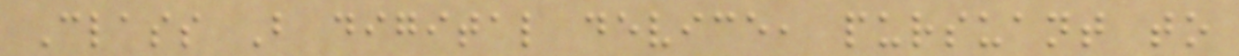Class B digital device, pursuant to
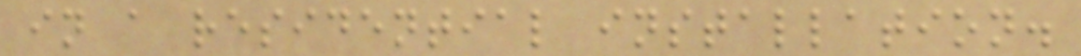in a residential installation.
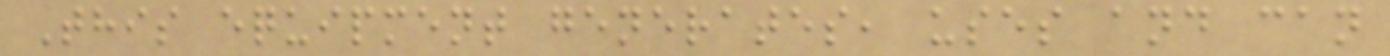This equipment generates, uses and can
